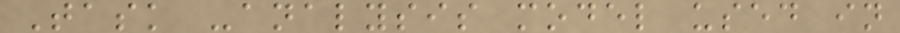Task -analysis model used in
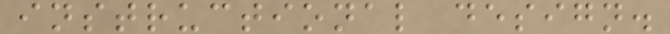instructional design.
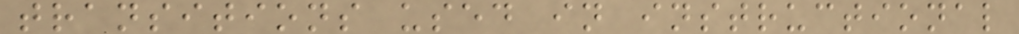transitions used in instructional
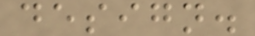design.
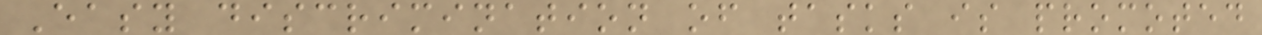Easy discrimination of tasks is promoted
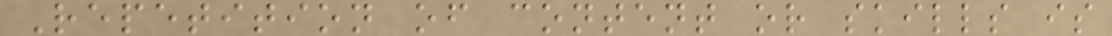Repetition of content or skills is
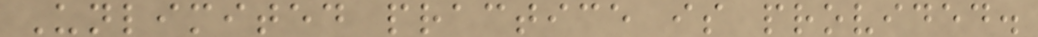Unlimited practice is provided.
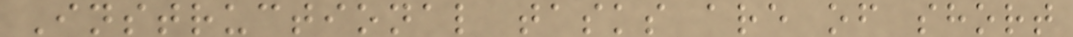Instructional tasks are of short
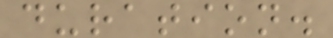duration.
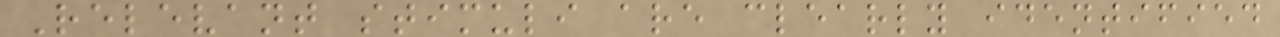Relevant stimuli are clearly identified
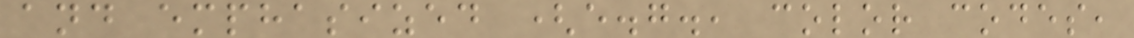and emphasized (e.g., color codes,
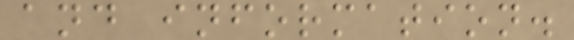and information.
